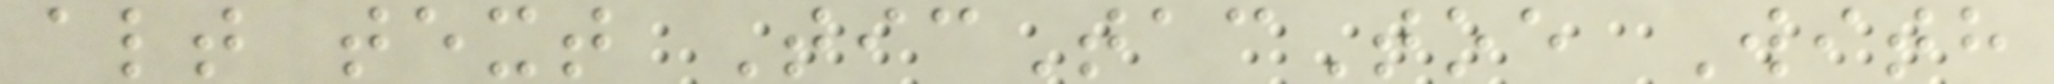alt text TicTacToe With
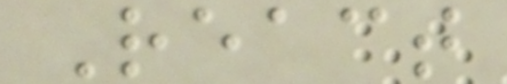React
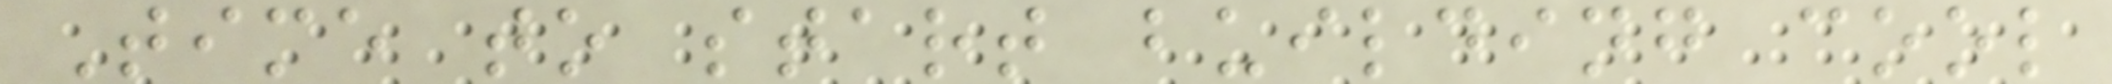Time to start building cool
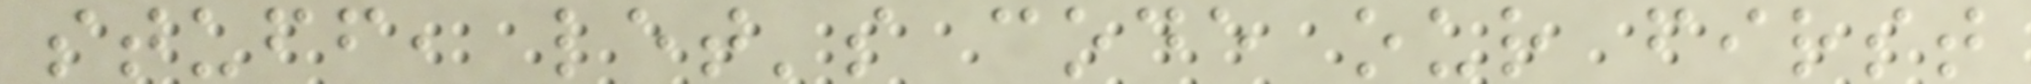stuff, let's code our first
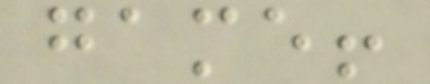game!
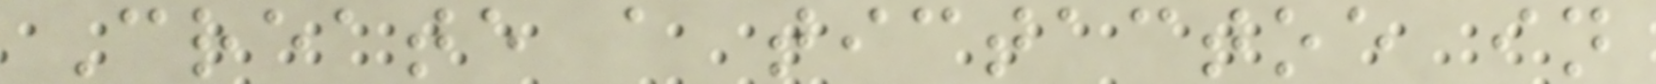Create a tictactoe in
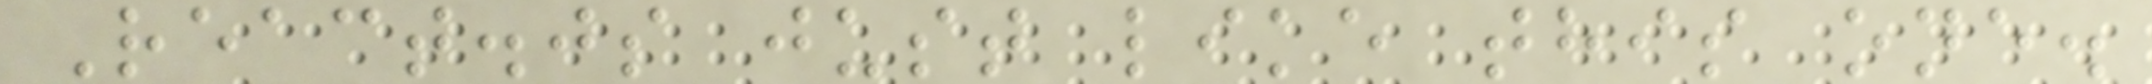React.js just like this one.
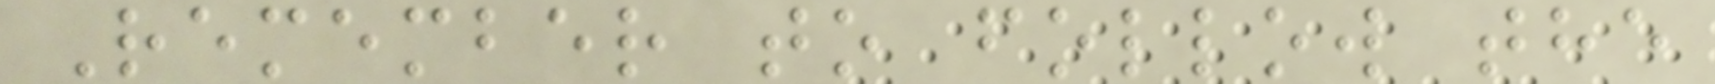Remember to follow the
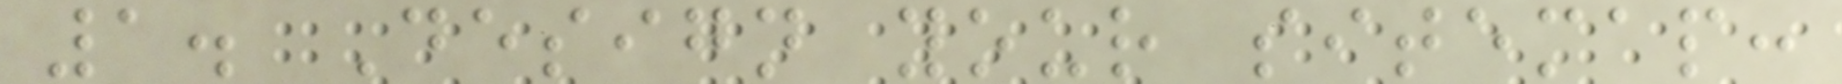1. Design your sitemap:
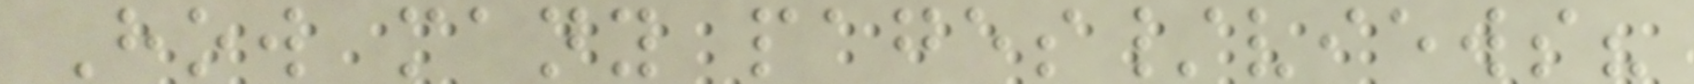How many pages/views?
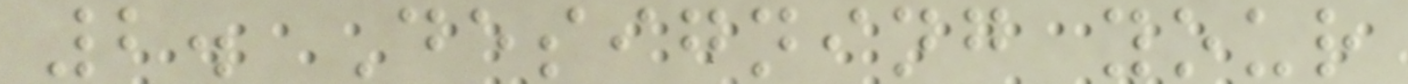2. Designing your
